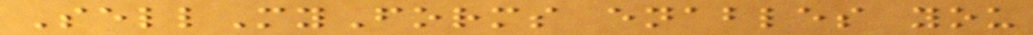SellMyForms enables you
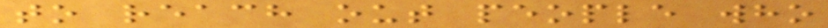to reach out people who
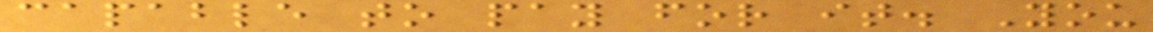capable to pay for it. You
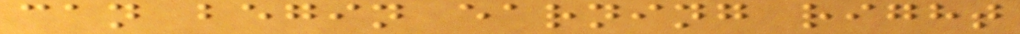can begin earning right
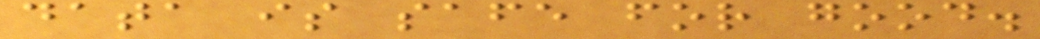data is safe for good.
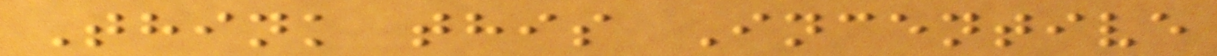Think this Incentive
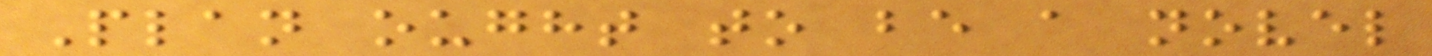Plan ought to be a novel
